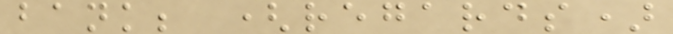bank; (regards)
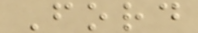Ford
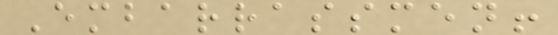Embarrassmen!
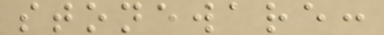stoneware:
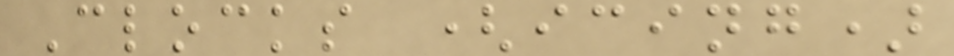Clocks (icing)
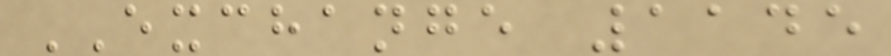EXCHANGE 1145
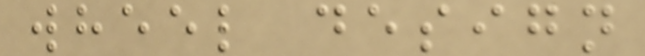wheel design
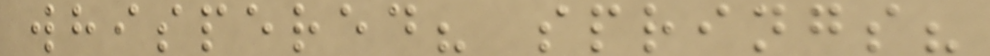whispered? springs?
